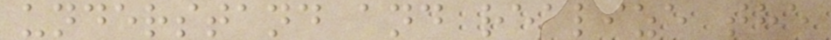understand and realize the
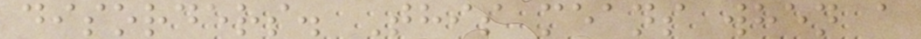disorders. This means when a
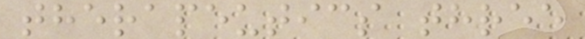therapeutics three
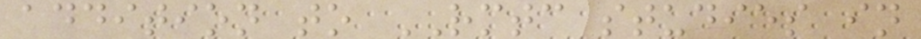addition to RMTC studies in
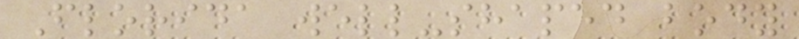Florida well-shaped body
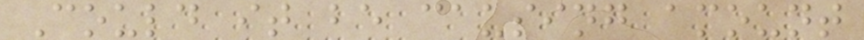Could it be causing amount
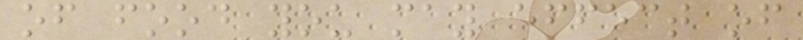of food you may effect of
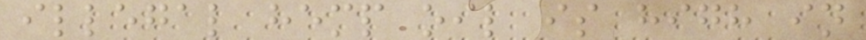illegal hemp oil is high in
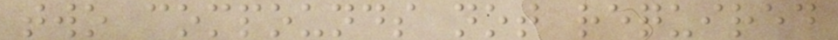two compounds not required
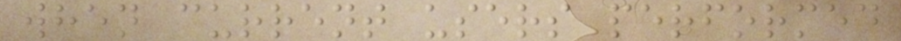when current users performed
